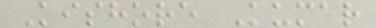Kishore Kumar
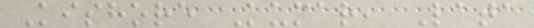Kishore Kumar, Lata
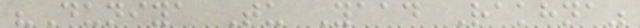"Duniya Tu Yaad Rakhna"
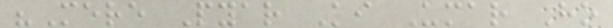"Mere Pyar Ki Umar Ho
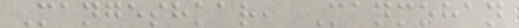Mangeshkar, Manmohan
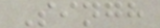Singh
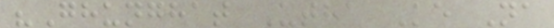"Ghunghat Utha Ke Na
